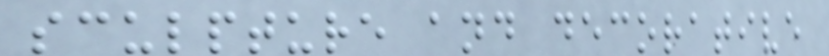sculpture and decorative
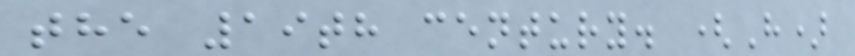the 19th century. (H)
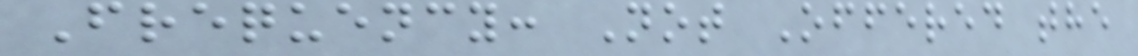Frequency: Not Offered the
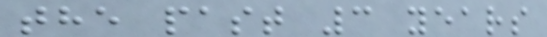the past 3 years
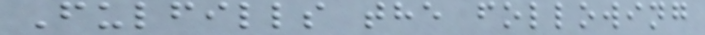Fulfills the following
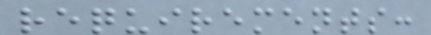requirements:
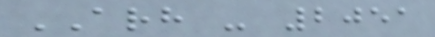ARH - 2051
